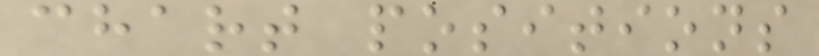chart positions
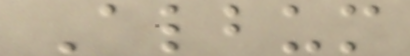Album
